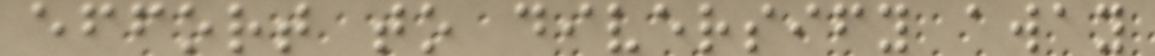effort to diversify away
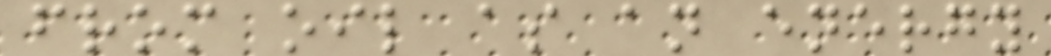from oil as an energy
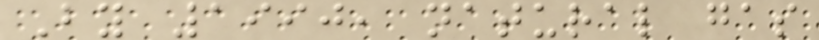By 1990, natural gas
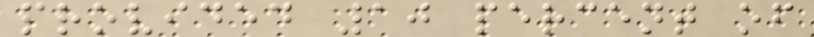provided 10 percent of
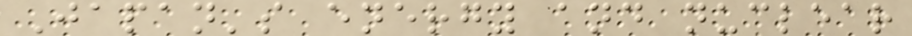Japan's energy and nuclear
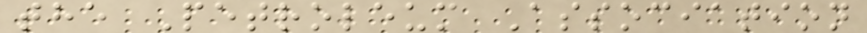the Petroleum Association
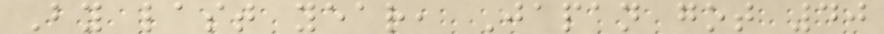By last year, Japan got 40
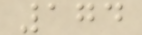174
